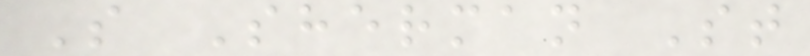S Sherman St
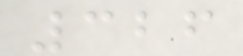326
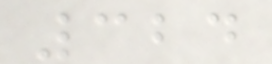324
